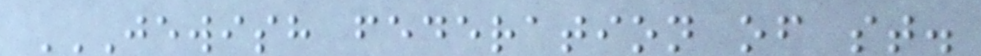JEWISH FEDERATION OF ST.
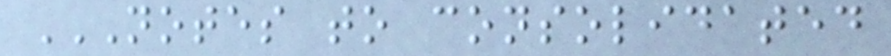NOTES TO CONSOLIDATED
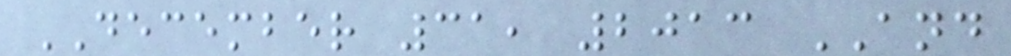DECEMBER 31, 2013 AND
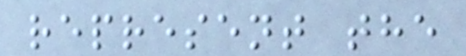represent the
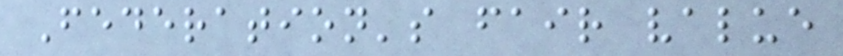Federation's fair value
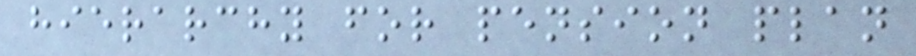hierarchy for pension plan
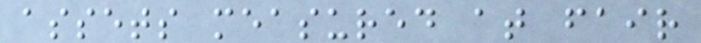assets measured at fair
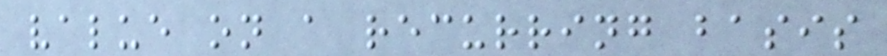value on a recurring basis
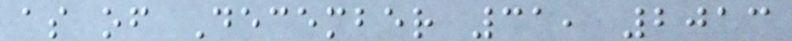as of December 31, 2013
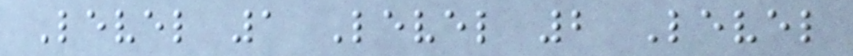Level 1 Level 2 Level
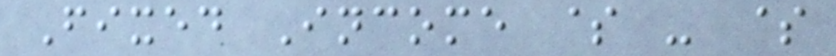Fixed Income $ - $
